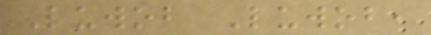Luwob Luwob,
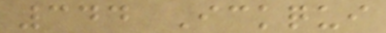344 Ickqui
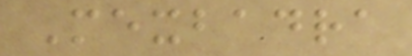Mexbadra
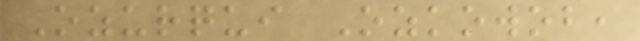Ozurqui Ozkowob,
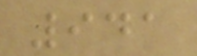941
